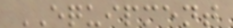EQUIPMENT
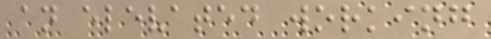an elevated working
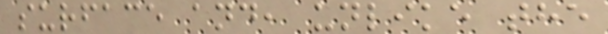surface and, unlike the
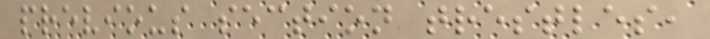previous section trestles,
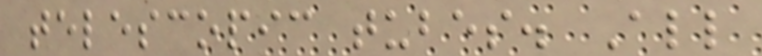telescopic tubes. All
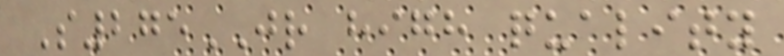S275JR high quality
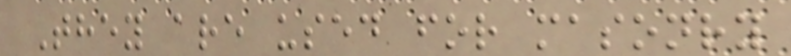They are used for masonry
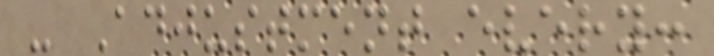- Adjustment every:
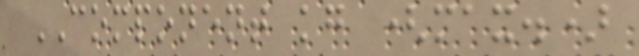COMPONENT kg (max.)
